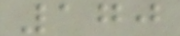170
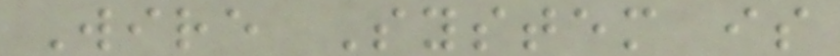Wire System is
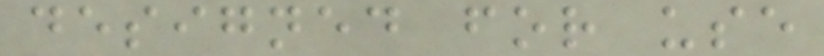designed for use
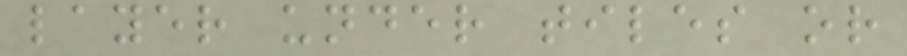layer under tiles or
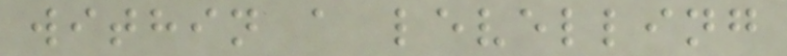within a levelling
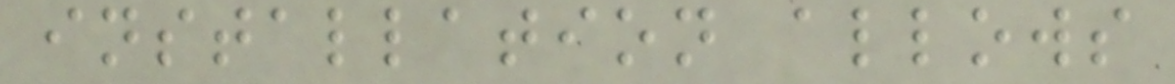installation allows
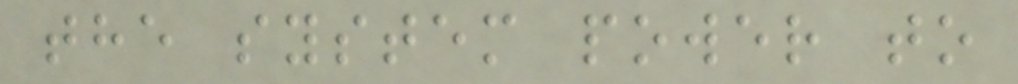the system power to
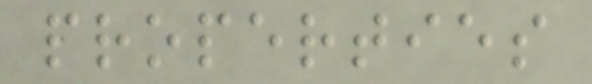properties
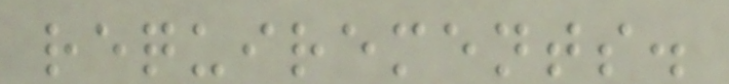requirements.
